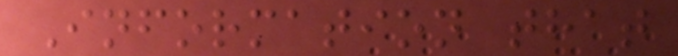Information that
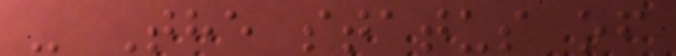- The status of
